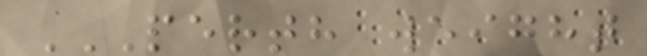PERTH WEIGHT
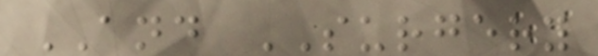AND SURGERY
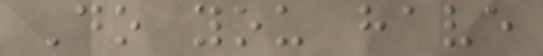Do you have
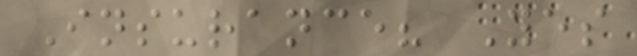Insurance? Yes
